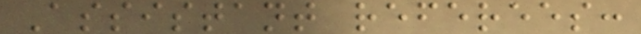Assistant referees:
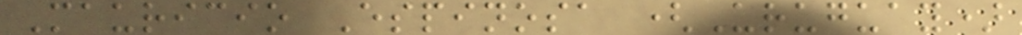Mauricio Espinosa (Uruguay)
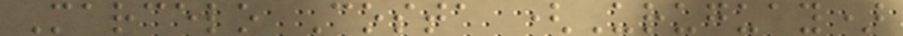Marcelo Costa (Uruguay)
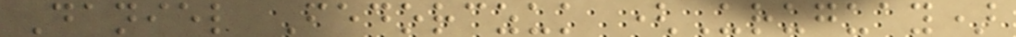Daniel Fedorczuk (Uruguay)
